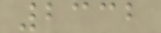2332
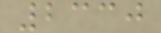2330
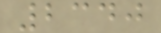2340
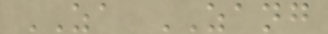ZA ZANG
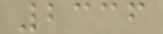2336
